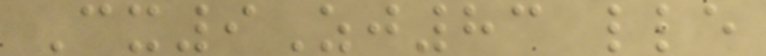Cx9Zj83 lle
